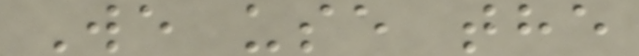We use the
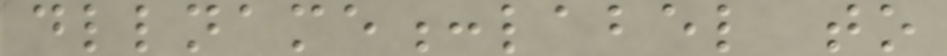dllname:label to
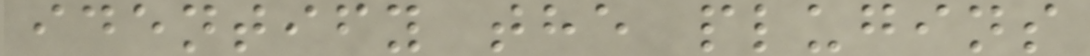identify the plugins
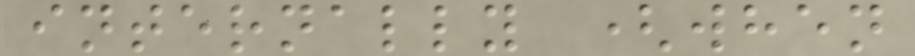internally (when
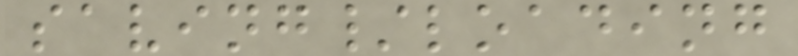saving/loading
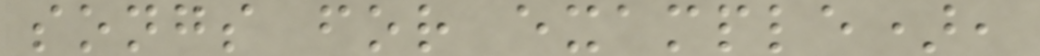songs for example),
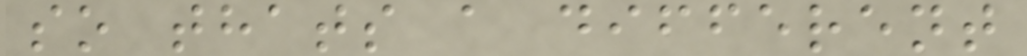so thats a different
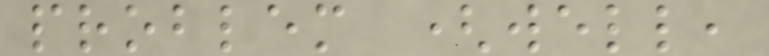problem (well,
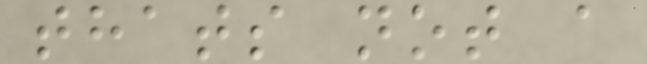thats not a
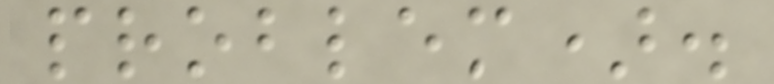problem).
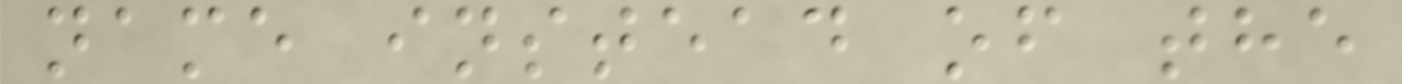name instead of the
